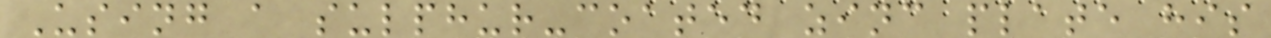Using a sulphur-coated zinc plate his
